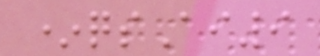*qsAi9
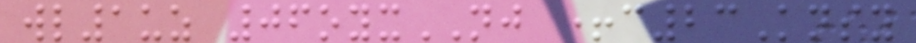wl1uz 06oyxNJ +c23Knsy
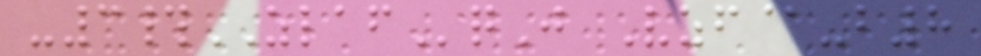-3#ZLAFqJ Vzf@-b8
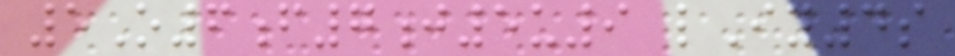5O6f7j5u9 lIy4s
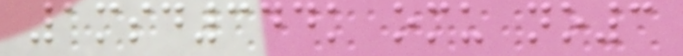1msd344k omu no3
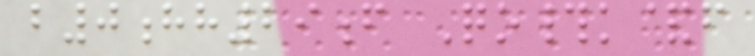b0hh29f Qo#k&f
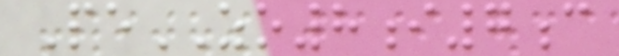PeZO8i7c
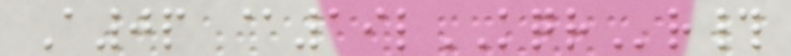A0p @19lKQRr#
